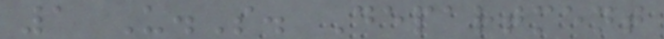1 U.S. Department
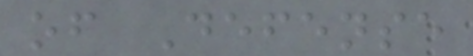of Defense
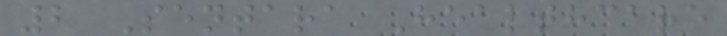2 Sentara Healthcare
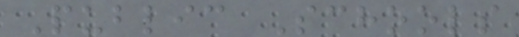Public Schools
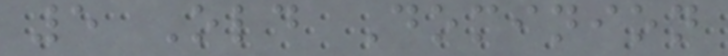5 Old Dominion
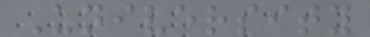University
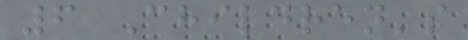6 Children's
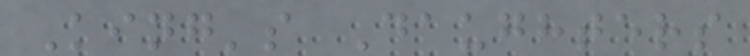King's Daughters
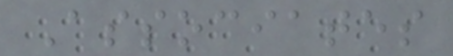Associates
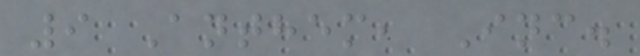9 Anthem, Inc.
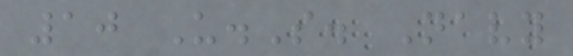10 U.S. Navy
